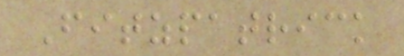Fitzpatrick
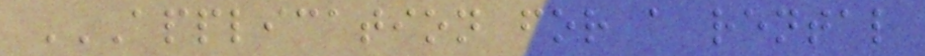APPLICATION FOR A RENTAL
